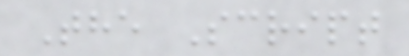The Script
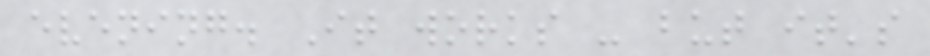evening. It works - but it's
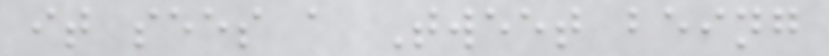it sees a Tweet being
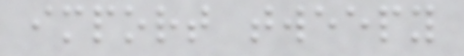import tweepy
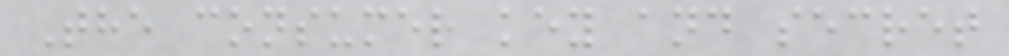The consumer key and secret
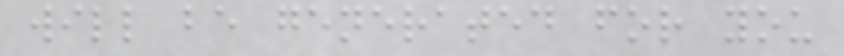will be generated for you
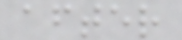after
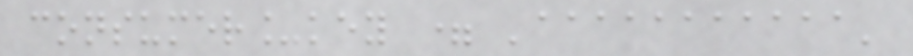consumer_key = 'aaaaaaaaaaa'
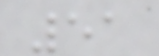51
